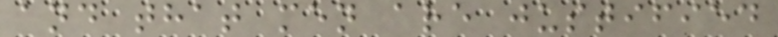and that men are justified
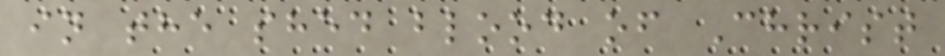in the shed blood of Christ
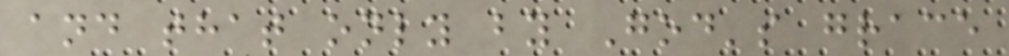and that only by God's grace
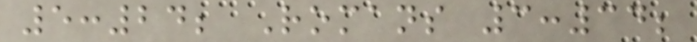5:24; Romans 3:34;
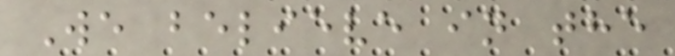We believe in the
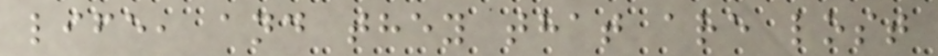life, and they that are lost
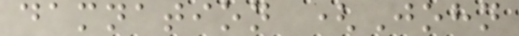damnation (John
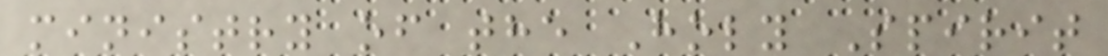ministry of the Holy Spirit
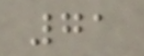71
